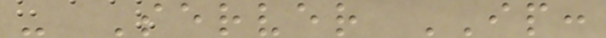- Server IP:
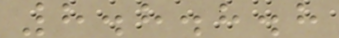8.8.8.8
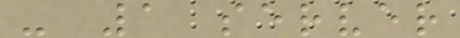- 1 server
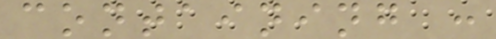containing :
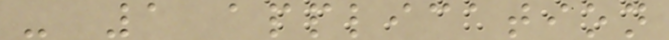- 1 application
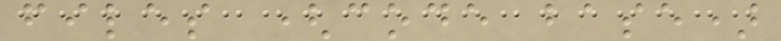files (code base)
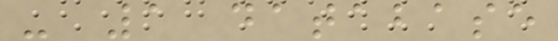- 1 database
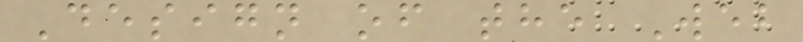Design of the Web
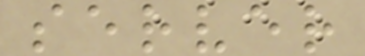server
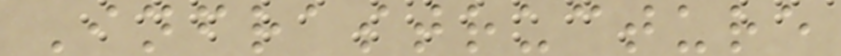Infrastructure
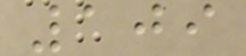109
